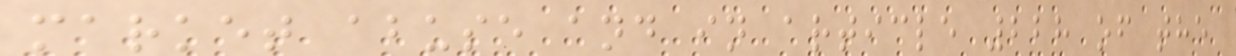market abuse and in article 228 of the
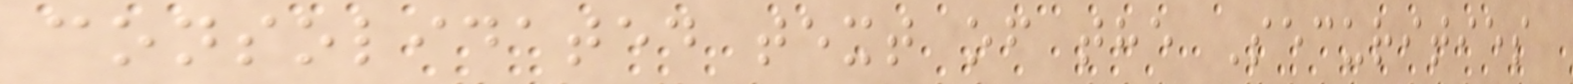consolidated text of the Securities
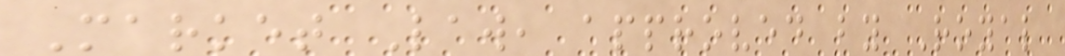Market Law, approved by Royal
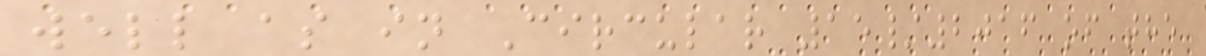well as in Circular 15/2016 of the
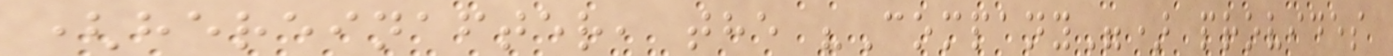(hereinafter, the "Company") provides
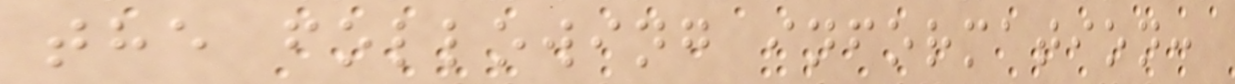the following information:
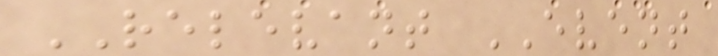RELEVANT EVENT
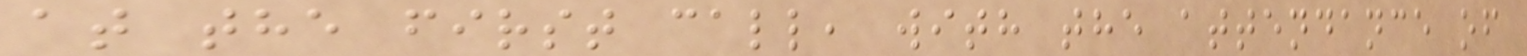at the first call, with the attendance of
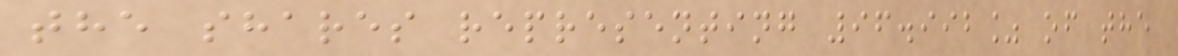the shares representing 96.992% of the
